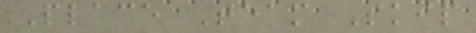Place Team Skip
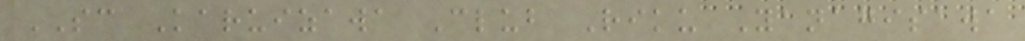SC Karuizawa Club Riku Yanagisawa
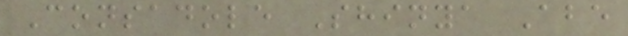Consadole Shinya Abe
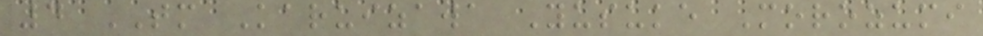4 TM Karuizawa Yusuke Morozumi
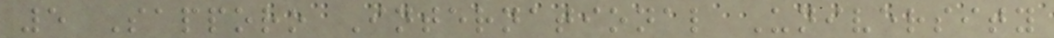5 Sapporo International University
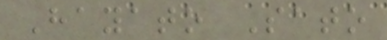Hayato Sato
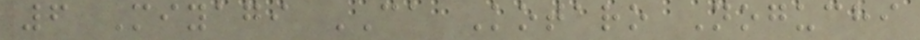6 Miyagi CA Kotaro Noguchi
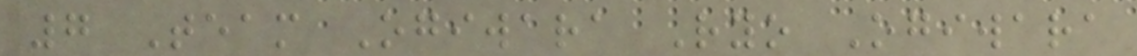7 Team Ogiwara Ryo Ogiwara
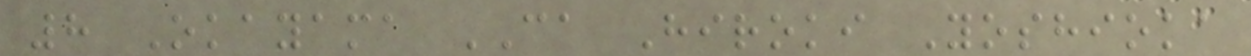8 Okayama CA Hiroki Yoshioka
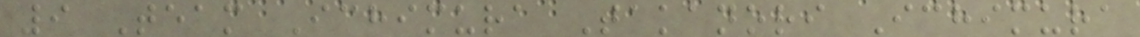9 Team Ichimura Takanori Ichimura
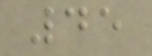45
